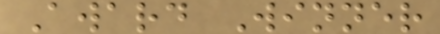Award Winner
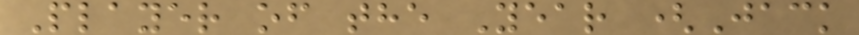Player of the Year (Jack
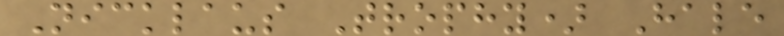Nicklaus Trophy) Hale
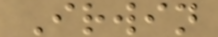Irwin
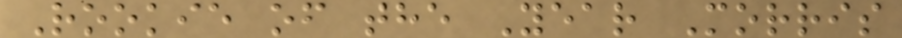Rookie of the Year Morris
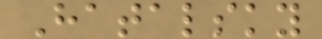Hatalsky
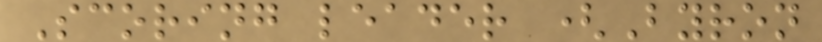Scoring leader (Byron
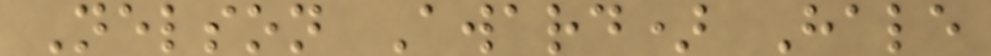Nelson Award) Hale
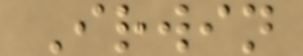Irwin
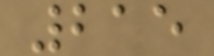215
